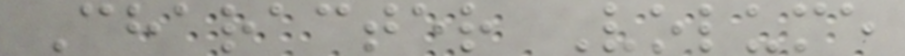Character Volume
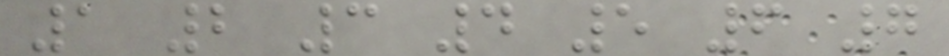1 2 3 4 5 6 7
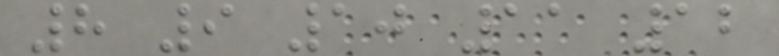8 9 10 11 12
